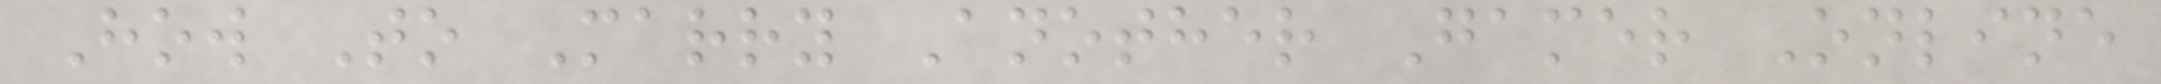How To Marry Another Gamer Online
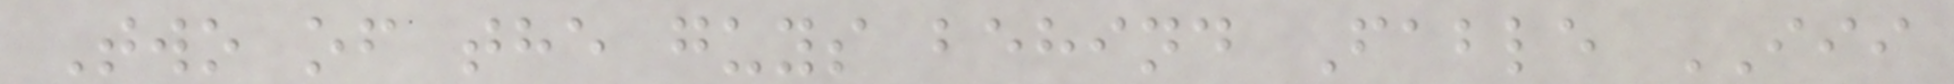Two of the guys behind Fable III
